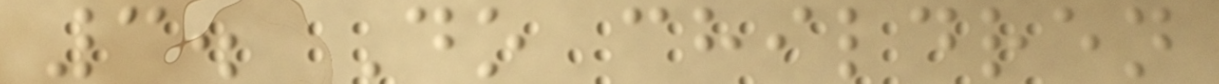3. Do children
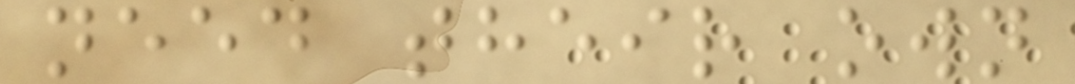need their own
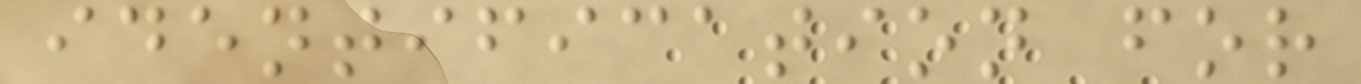identification for
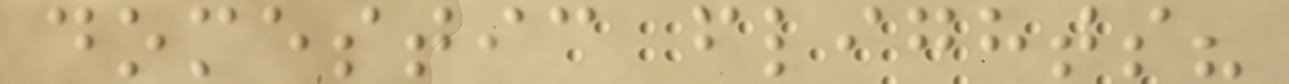domestic flights?
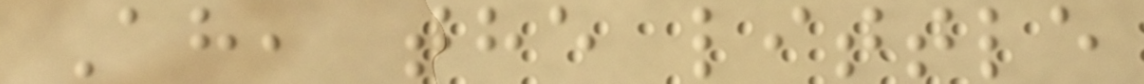Ah, the little
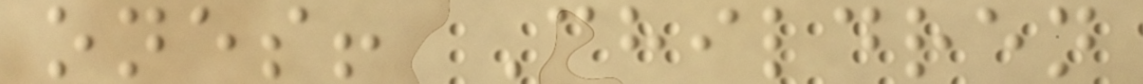ones! Children
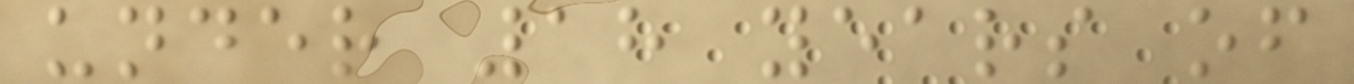under 18 years of
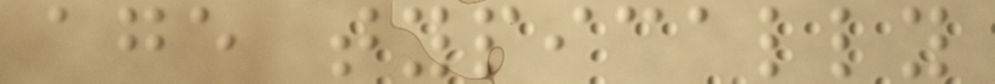age typically
